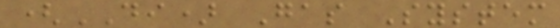(DI) Gas System
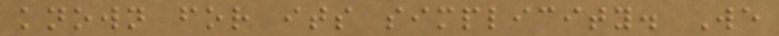known for its simplicity. We
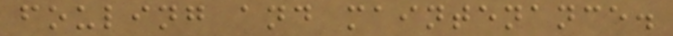fouling and maintenance.
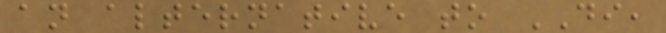an alternative to DI,
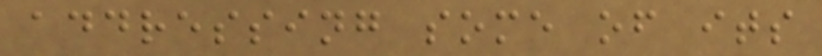addressing some of its
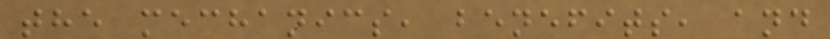the mechanics, benefits, and
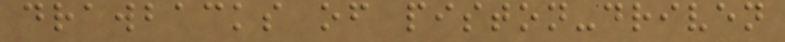drawbacks of piston-driven
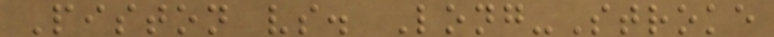Piston vs. Long-Stroke
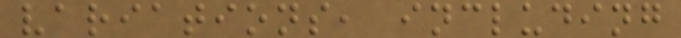variations, including
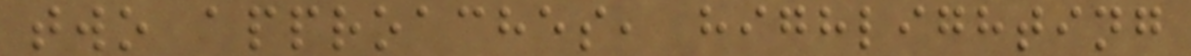two approaches, highlighting
